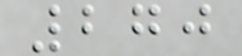270
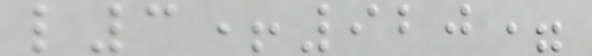l3+920=
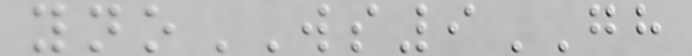ynoWS9GH
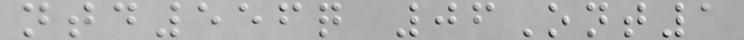ntd556q 06Ont1
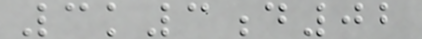3k3d02
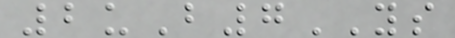2uB7YS
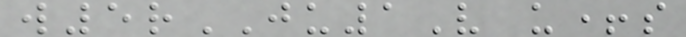w5rJU1V u+s
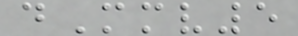dMmv5
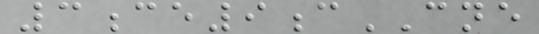3ce9cCNE
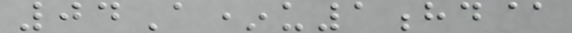04A*u1hd@
